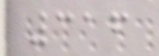316
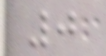0
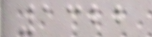1322
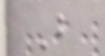B
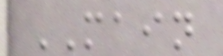MAIN
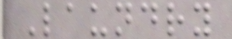Laundry
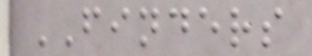FINDERS
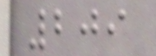209
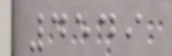4549
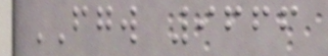FGW 9666
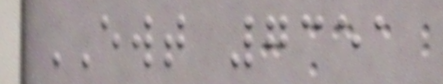EWT 7351
